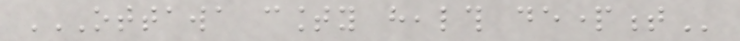OTTAWA COUNTY HEALTH DEPARTMENT
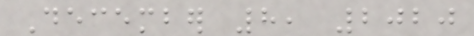December 8, 2020
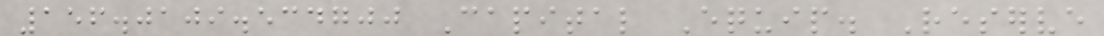156.0109.534700 Capital Equip. Reserve
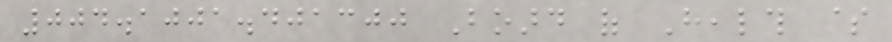004.1001.401300 Board of Health $
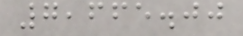7,665.00
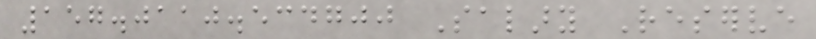157.0110.534700 Salary Reserve
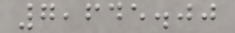7,645.00
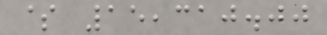$ 15,310.00
